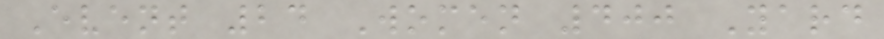Event 24 Women 400 Yard
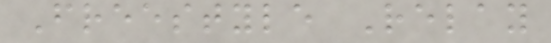Freestyle Relay
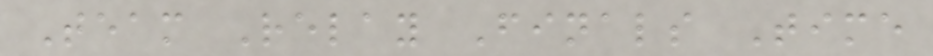Team Relay Finals Time
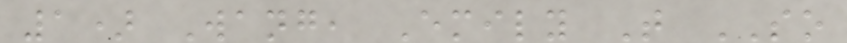1) Wang, Emily T SO
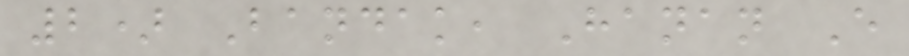2) Bandak, Hanan E
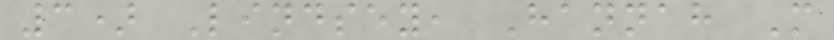3) Lindsey, Hannah M
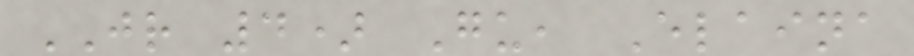JR 4) Gu, Elaina
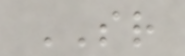SR
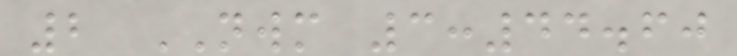2 NWM 3:44.60
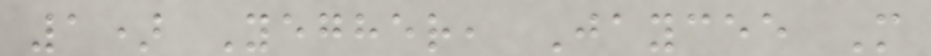1) Yegher, Jaycee M
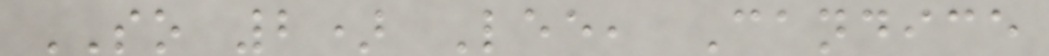SO 2) Lee, Candice
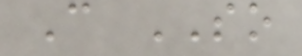C SO
